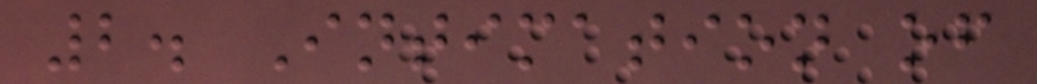2. Intimation of
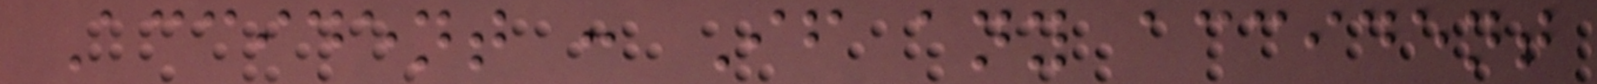Accident : If any accident
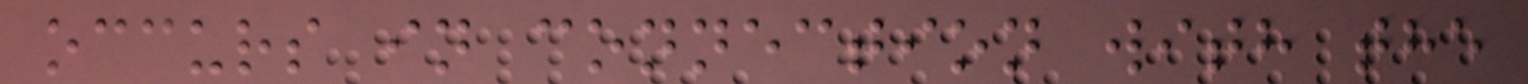occurs in connection with the
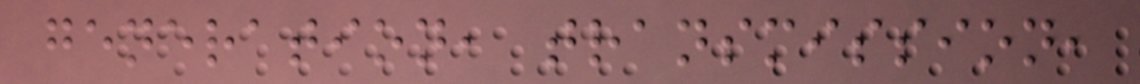generation, transmission,
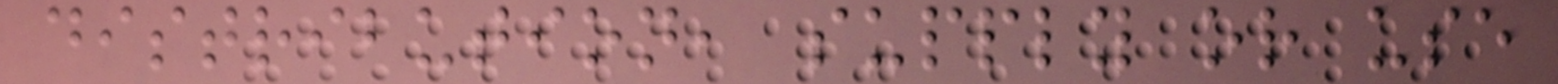distribution, supply or use
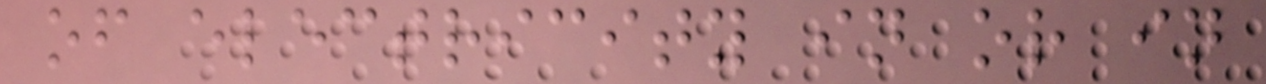of electricity in or in
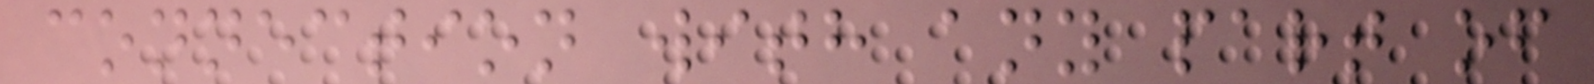connection with any part of
